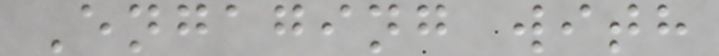Engaging with
